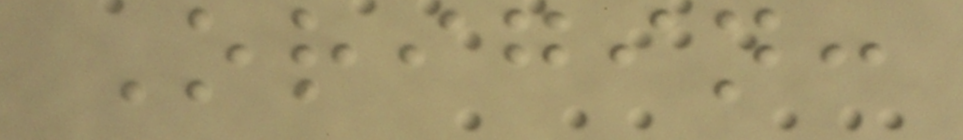Origin:
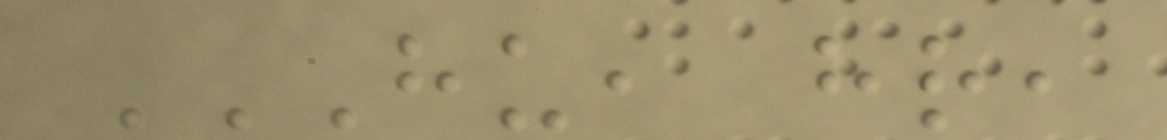HU, HR,
